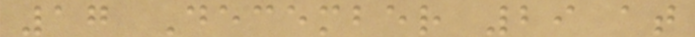17 December 29 at
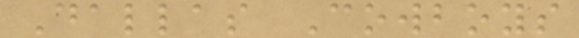Dallas Cowboys
